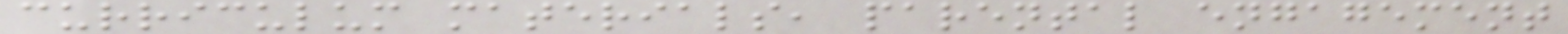curriculum materials, parental engagement
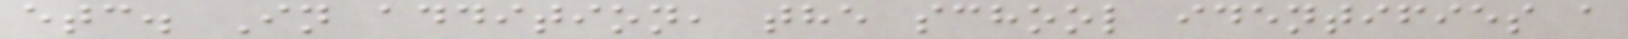etc. In addition, the school identifies a
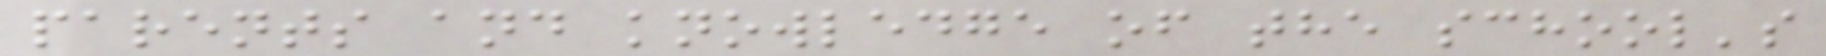parents and knowledge of the school's
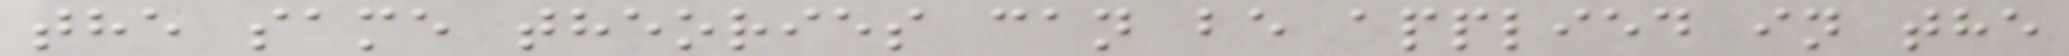the same theories can be applied in the
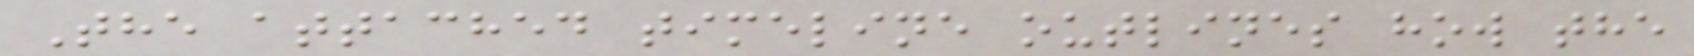The attached timeline outlines how the
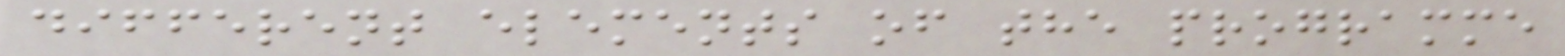different elements of the programme
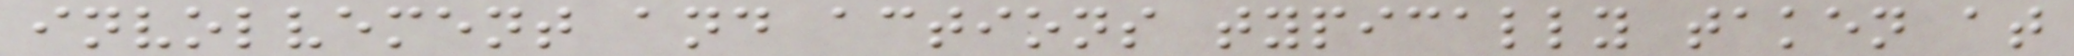involvement and actions typically taken at
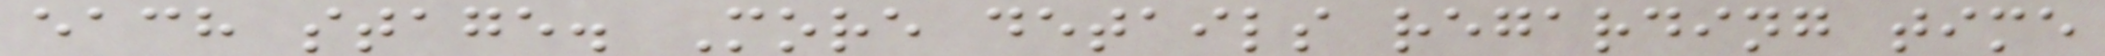each stage. More details regarding time
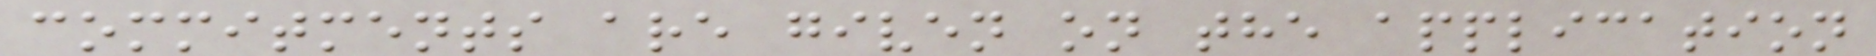commitments are given on the application
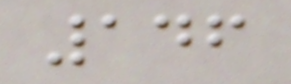146
